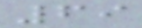69
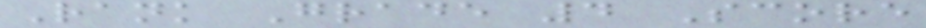Rank Grade 4 Score
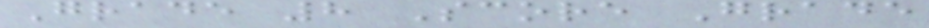Grade 8 Score Grade
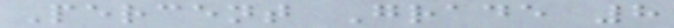Percent Grade 8
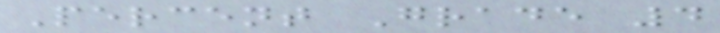Percent Grade 4
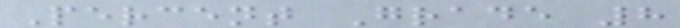Percent Grade 8
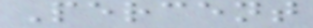Percent
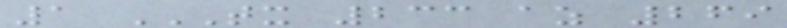1 TX 233 AZ 269
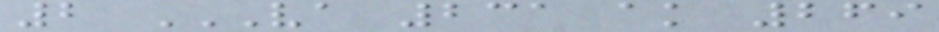2 VA 231 AK 269
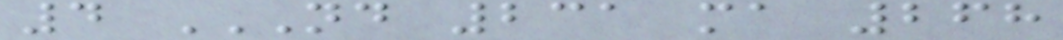4 ND 231 MA 268
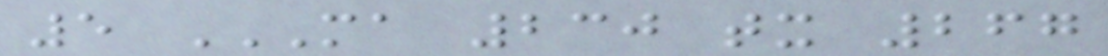5 MA 230 TX 267
